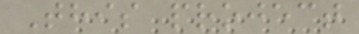This project
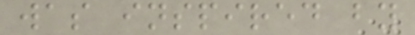was inspired by
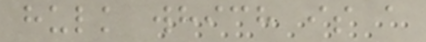hulk which is a
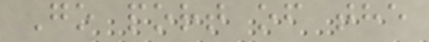Go port of the
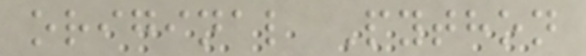original Python
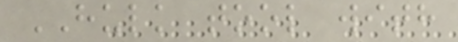HULK tool with
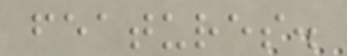features.
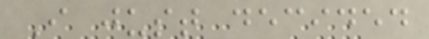I just decided
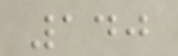140
